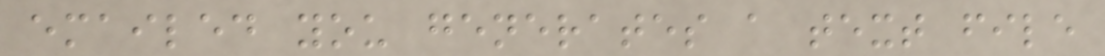emailed you generates a text file
